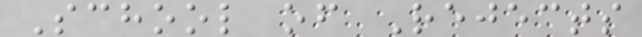School of Rejects
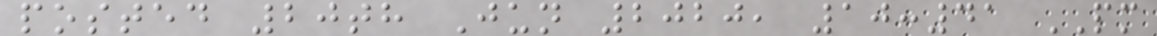posted 20th Jun 2020, 10:41 PM
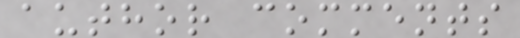author comments
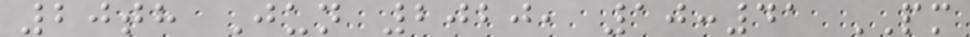20th Jun 2020, 10:41 PM
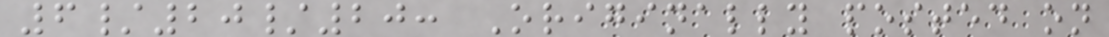6/20/20: Originally posted on
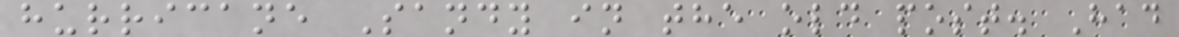hurricane Sandy in the old post. Had
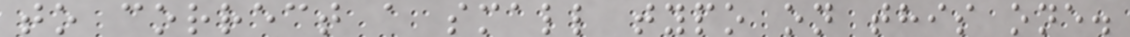to correct a small typo on this one.
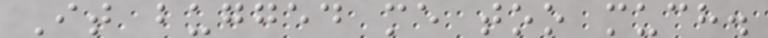It bugged me too much.
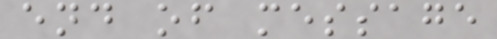end of message
